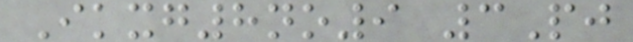Ikxg8no9 3Pj
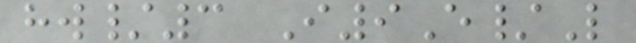hw/3 I9E/L
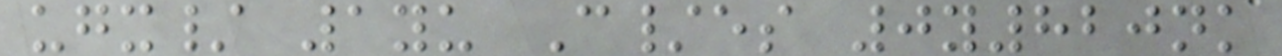ugx/ 1yu C/es 0y820nk
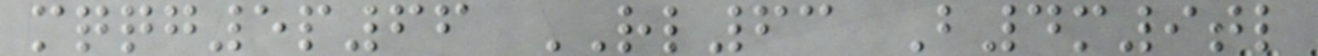mqqg5p66 RL63 B4m9tl
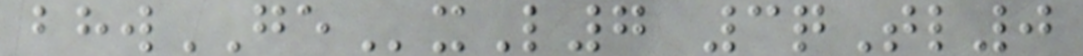bhwGExL7 3qTl0
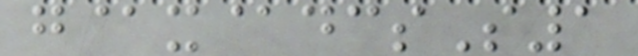g@x@dcsS1
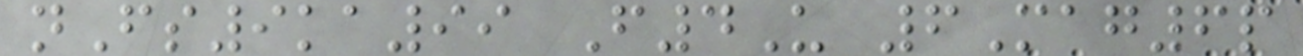nFs9ka99 F4U 6Mag6p
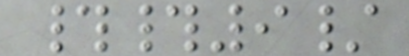##9/
